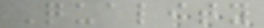Quality
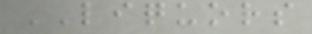LIQUORS
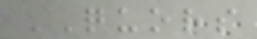QUORS
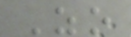Zo
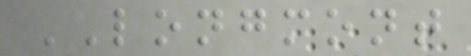LONGMONT
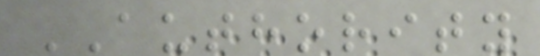AUTHORITY
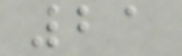21
